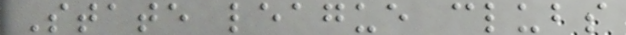State league clubs
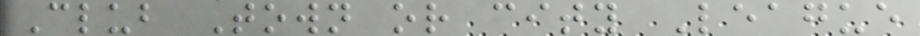Club Town or city League
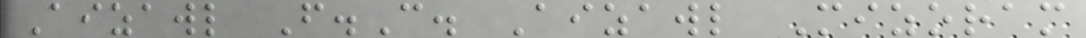Aizawl F.C. Aizawl Mizoram
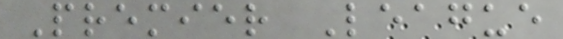Premier League
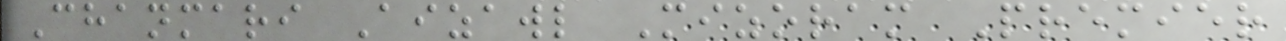Chanmari Aizawl Mizoram Premier
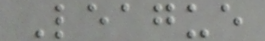League
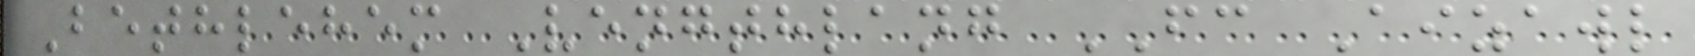Bethlehem Vengthlang FC Aizawl
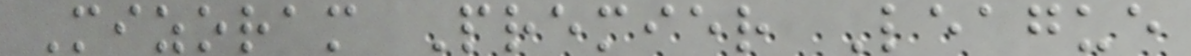Mizoram Premier League
